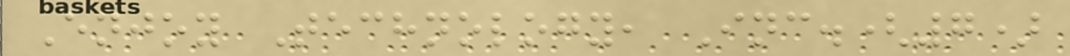Enjoy Technology, Inc.(7)
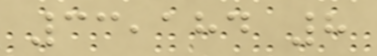33,184 8
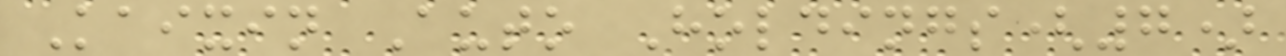Kaixin Auto Holdings(7)
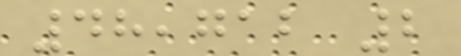48,712 2
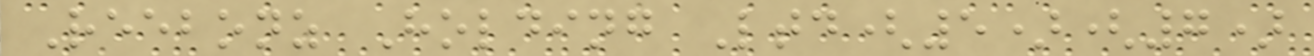Reebonz Holding Ltd(5)(7)
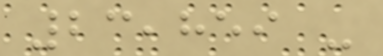23,859 -
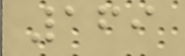169
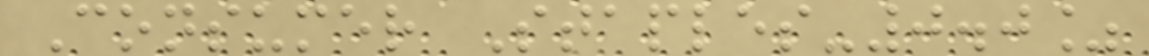Consumer Staples-0.0%
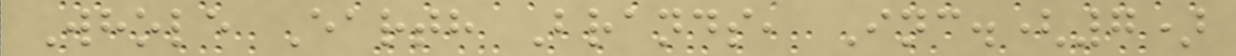Whole Earth Brands, Inc.(7)
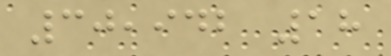30,942 18
